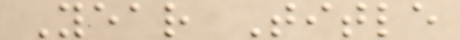Year Title
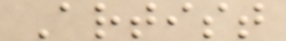Artist
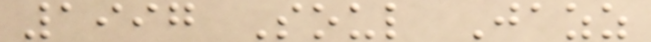1997 Soul Jazz
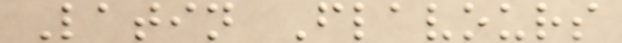Latin Flavours
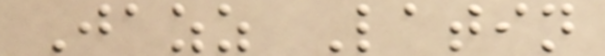Jazz Latin
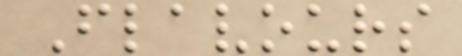Flavours
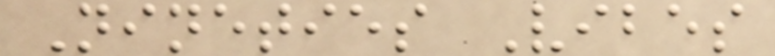Nineties Vibes
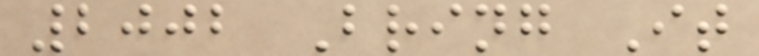2002 Bring It
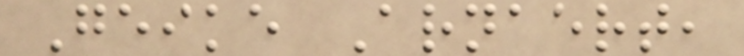Geike Arnaert,
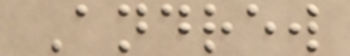Andrew
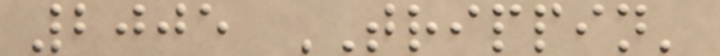2005 TRIPPIN'
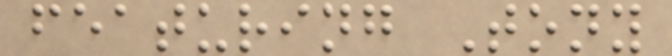featuring Tony
